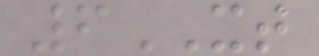6XT
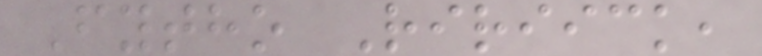Fytho Ririick,
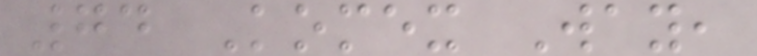74 Komex Way,
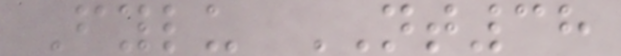Fylu NT38
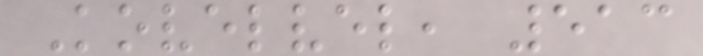Kovelvel, 513
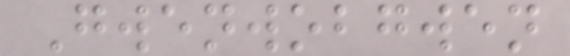Gwenwobgwen
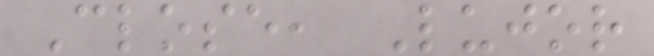Close, Lujor
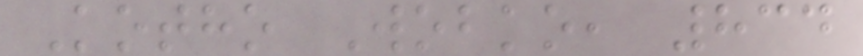Kotho Wobko, 834
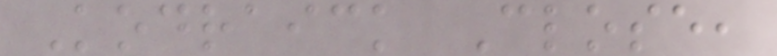Kodraick Close,
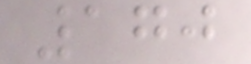170
